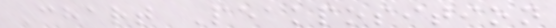Chart Peakposition
